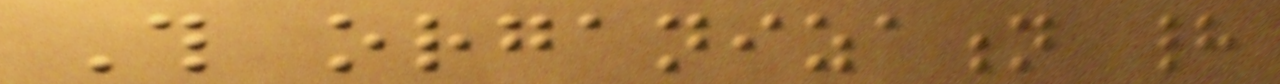This organization had
